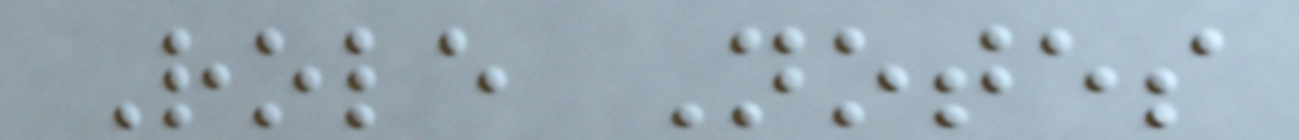Role Notes
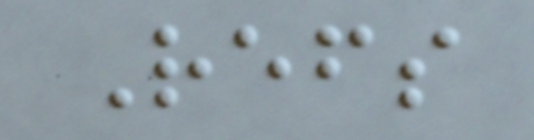Refs
